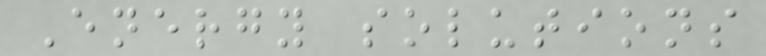Energy solutions
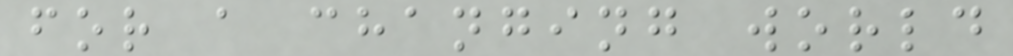for a changing world
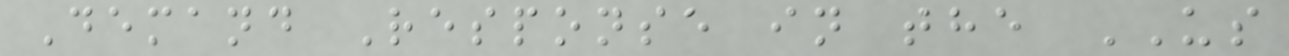Demand Response in the US
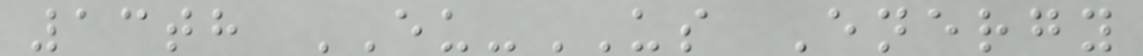13th EU-US Energy
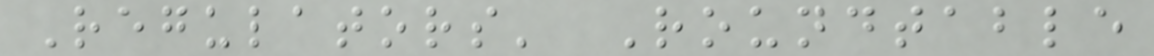Regulators' Roundtable
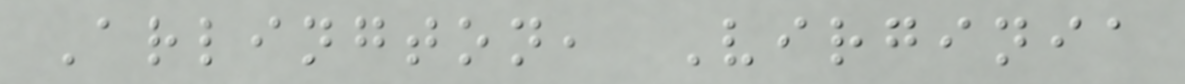Arlington, Virginia
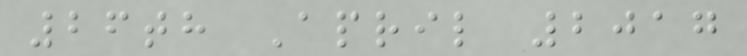26th April 2017
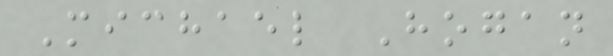Michael Hogan
